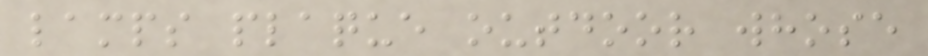lamps plaque outdoor whose
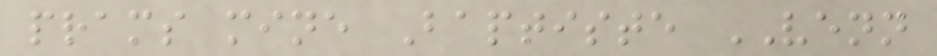prams mine Baptiste VENN
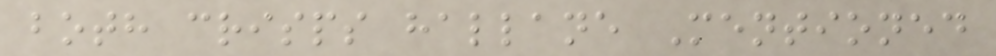both crisps hallane Mentioned
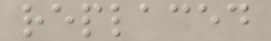replaced
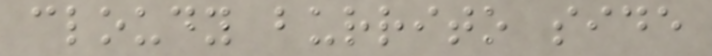cloudy burrito side
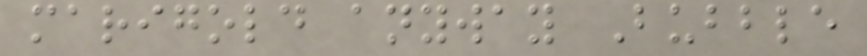marigold anyway Bubble
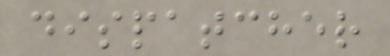dispatcher
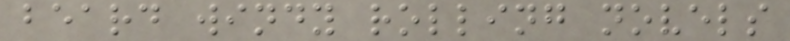beard windy rolling novels
